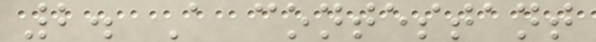2. A contestant
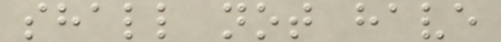shall not have
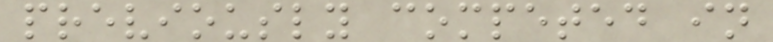previously competed in
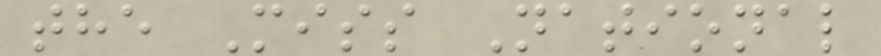the Miss National
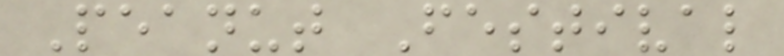Peanut Festival
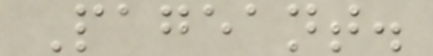Pageant.
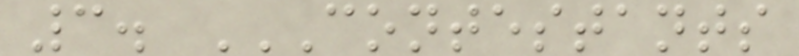3. CONTESTANTS
